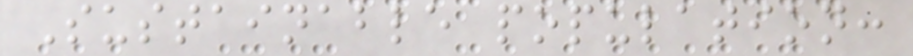Sustainable population:
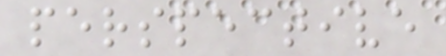perspective
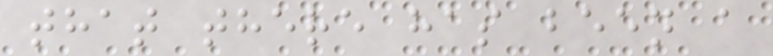that there has been a
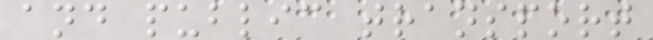and public transport
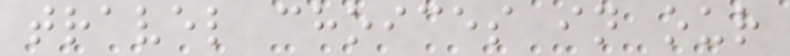travel choices in our
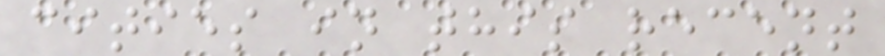cities in this recent
